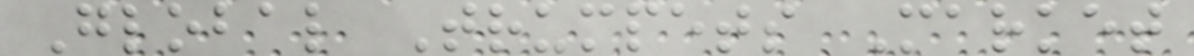Global Trumpets Market
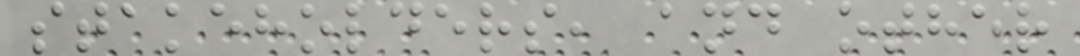stakeholders, and other
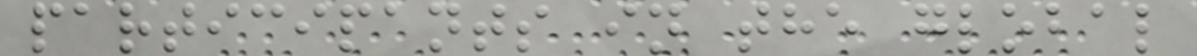participants in the global
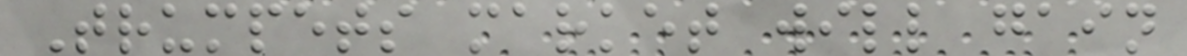Trumpets market will gain
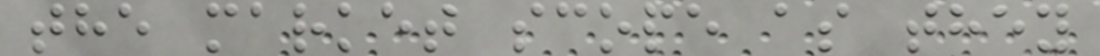the market scope as they
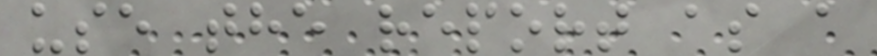use the report as a
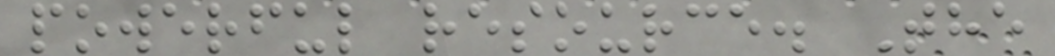powerful resource. The
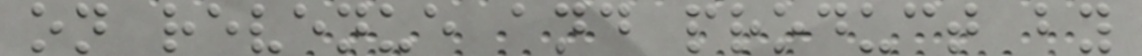on revenue and product by
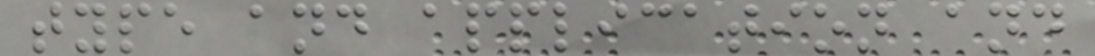type and application and
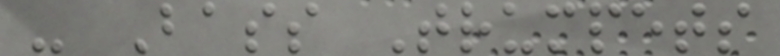- Bass Trumpets
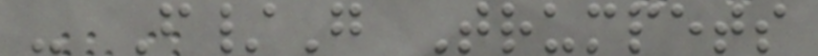- F/G Trumpets
